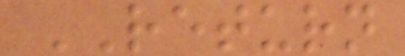RETURN
